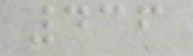436
